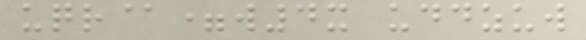uqr@=w4x uddzuw
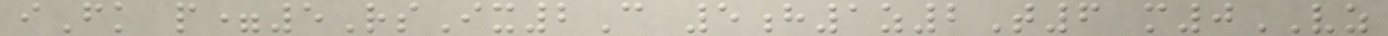iFk p=5RsIx2C 5h1z2T6 m0VZ
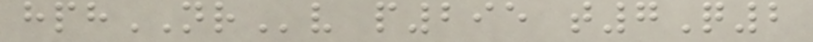hphNRv p295 t7Q2
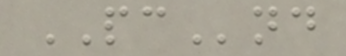PCnd
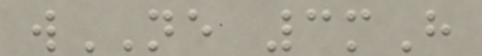wNE 3mH
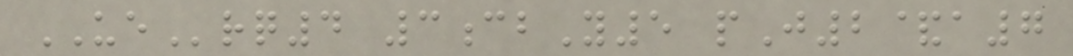UErq4 3cbY5 pJ2&a7
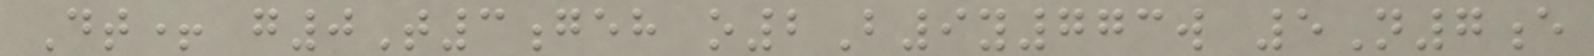Dt+ g0T3geh o2B9y773w 5N7e
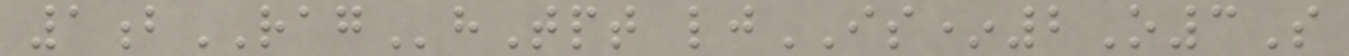1bRAGhTpt ljIS*2O3S
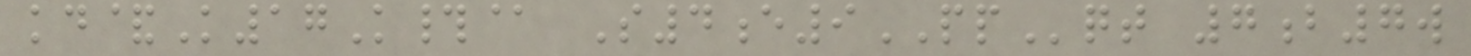kd&K17K#@ S4e9PPqt 7b7w
